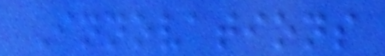Innovations
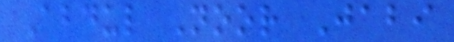Abdul Noor Jabi
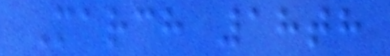March 18th
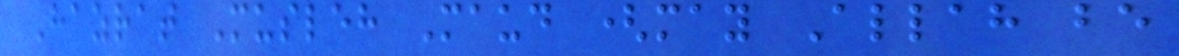Hazrat Musleh Maud (may Allah be
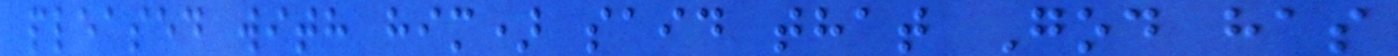pleased with him) said that God has
